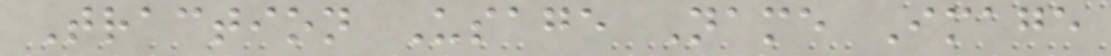Traction Usage Name Image
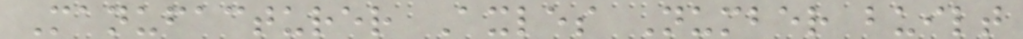Manufacturer Axles Number built
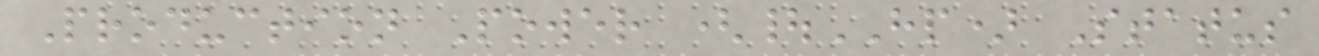Production Power (|HP) Status
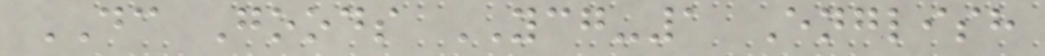DC Goods YCG-1 English
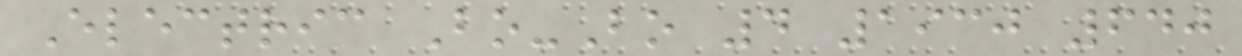Electric Bo-Bo 4 1930 640
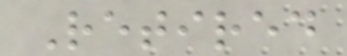Retired
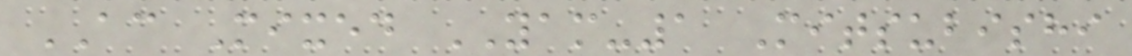AC Mixed YAM-1 Mitsubishi
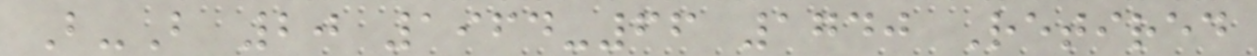B-B 20 1964-66 1740 Retired
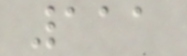111
